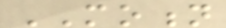MOTION
